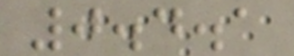0.4.1
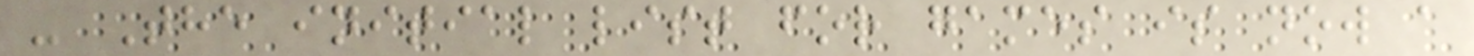- The initial list for games is now a
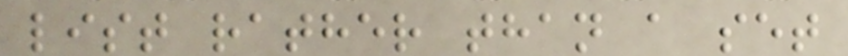list rather than a set
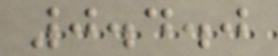0.4.0
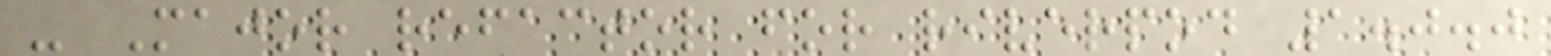- Major refactor for riverpod 1.0.0
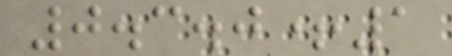0.3.0+1
